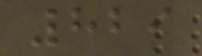829
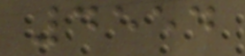4554
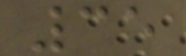35
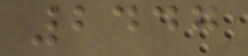2447
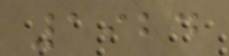1924
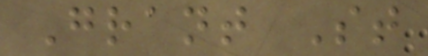Grant St
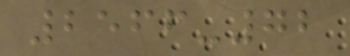2566-72
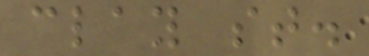clay st.
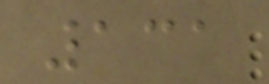131
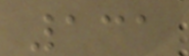131
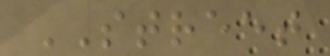STREET
